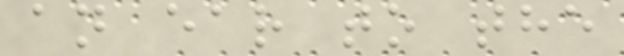an ear to the
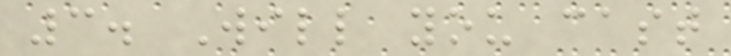3. Will you cast
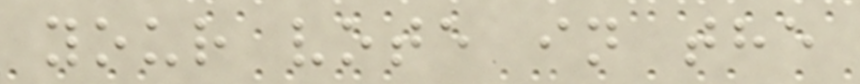your vote in the
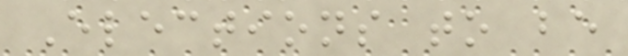Elections to be
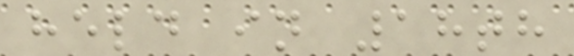held in 18th
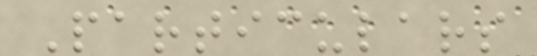Particulars
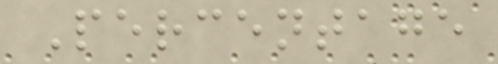Percentage
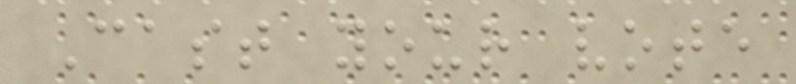Cast your vote
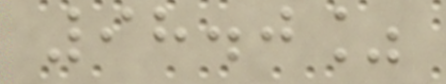98.0%
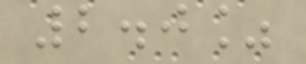2.0%
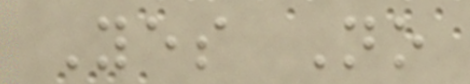Yes No
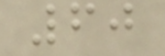60
